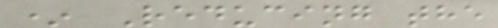* Reducing the
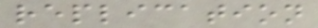replication
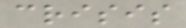crisis
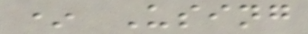* Using
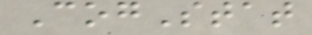CogStat
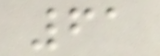61
